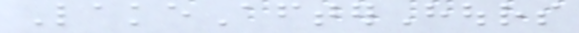LakeAfterHours
